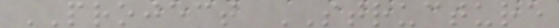PROJECT STRUCTURE
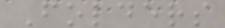Folders
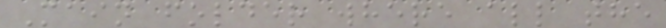Main folder where all the
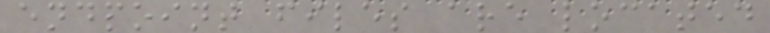endpoint files are located
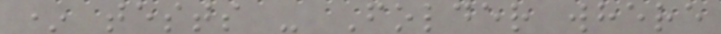* tests - Folder where
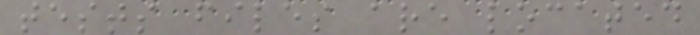tests files are located
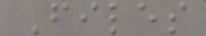Files
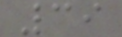39
